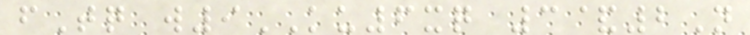fTq w9KU6xq 3&2N
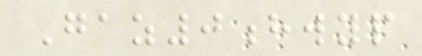Gaz0hwyp
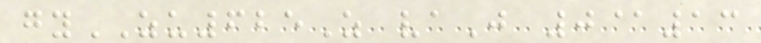gyZU625Z vaJ 0@13
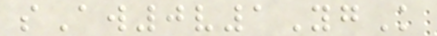sAw0v1YgK
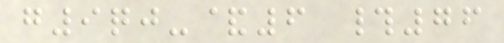g9qj-&6 #76
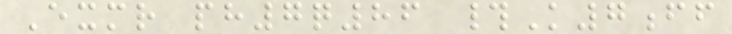Exmr ph7q86 #K7ff
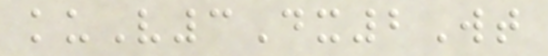kuV3Dx2Wt
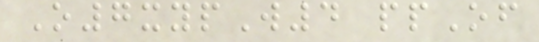O7xypW4 ppOf
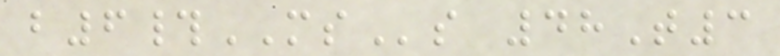b6#MSs 48T3
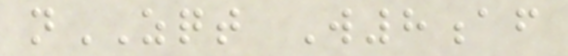nZQT W8af
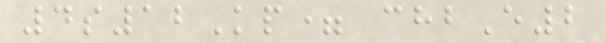4s12Kp= chbE2
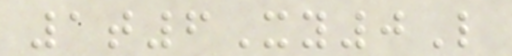1t6Xy0L
